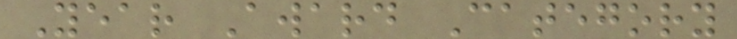Year Award Category
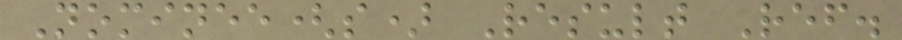Nominee(s) Result Ref.
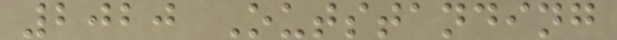2020 Outstanding
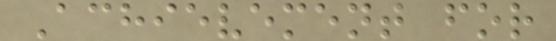Achievement for
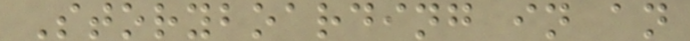Storyboarding in an
